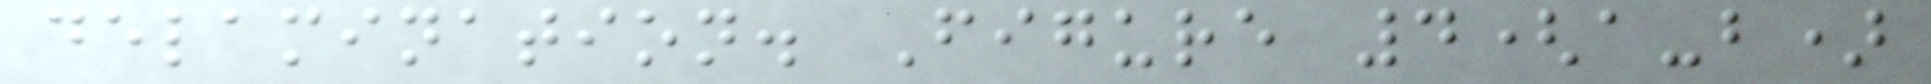delamination. Figure 4(a-b)
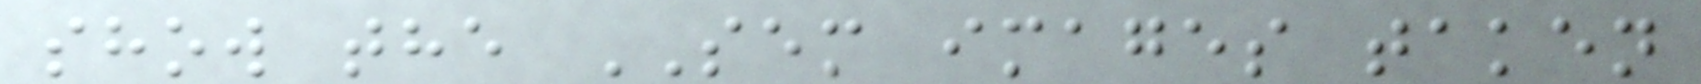show the SEM images taken
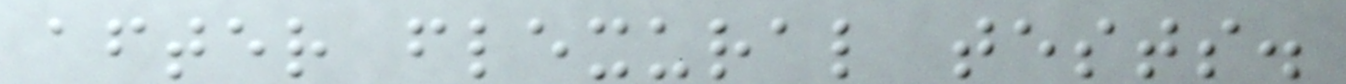after flexural tests.
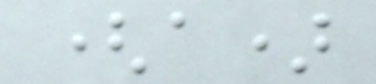(a)
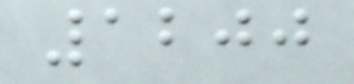1200
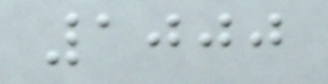1000
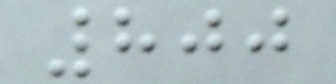800
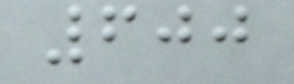600
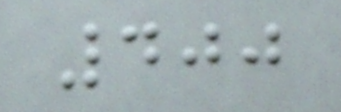400
